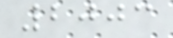2003
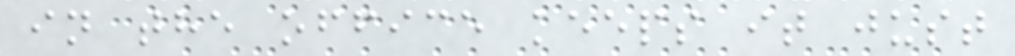in the office keeps it just
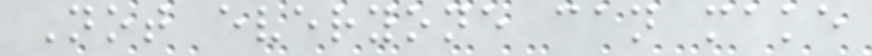Not everyone can make
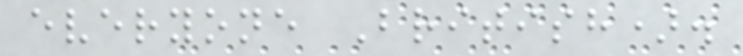everyone British).
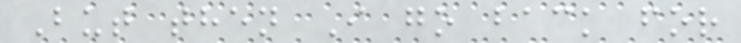But then I go back for
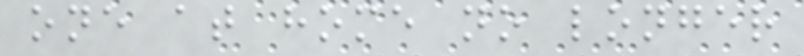one at home no longer
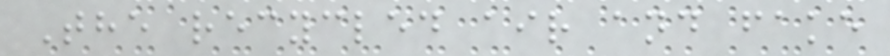The recycled air and fake
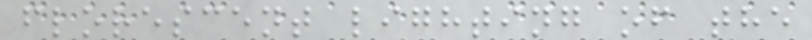florescent lighting of the
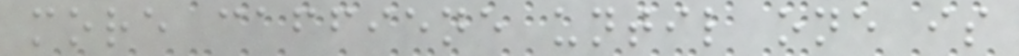more caffiene until one is
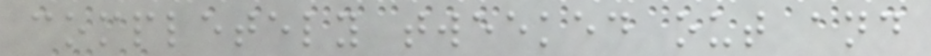completely tweeked out and
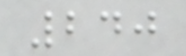240
